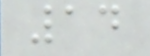14
